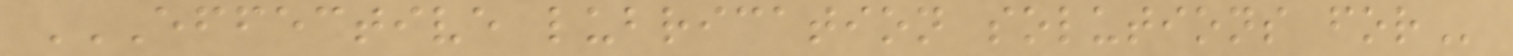EFFECTIVE LUBRICATION SOLUTIONS FOR
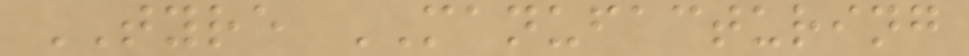TYRE MANUFACTURING
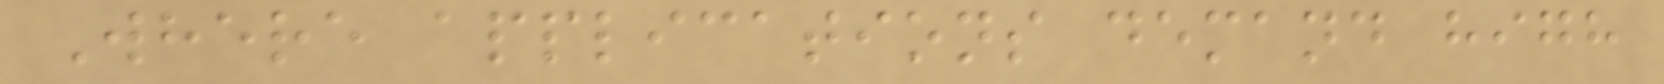Where applications demand high
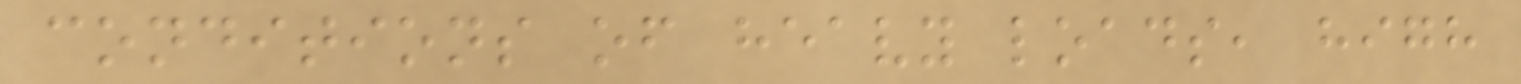conditions of heavy loads, high
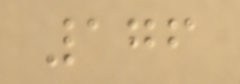176
